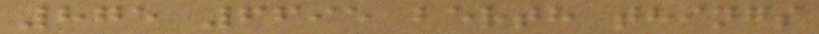875 6695 berth things
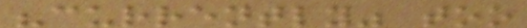"currently" too
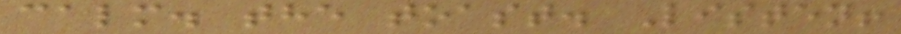calm. the toast. Listen!
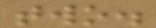two.
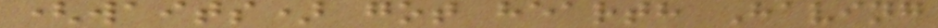(waits) got hearth Having
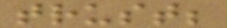trust;
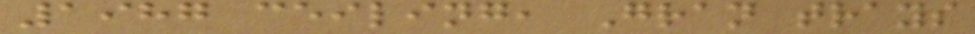1987 ceiling, Gran trays
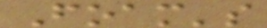Foam's
